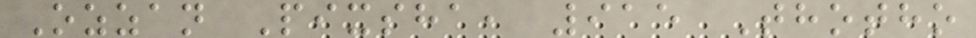Ozzan Pixsha, 915 Thotho
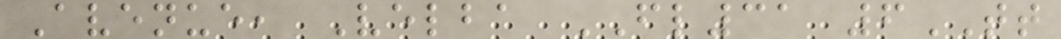Avenue, Velba FL31 6TT
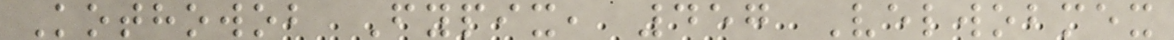Kothowob Fypix, 457 Velwobmex
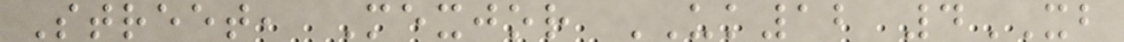Street, Mexjor UK12 4XB
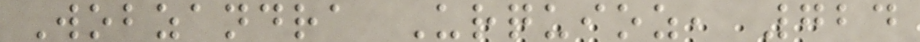Wobzandra Urquioz, 724
